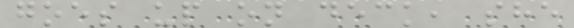goes up on deck, she
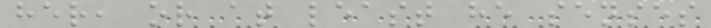her, or at least he senses
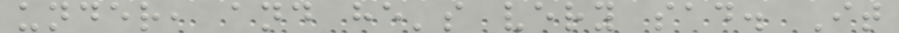under, and he's very sad. It
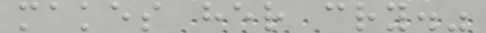makes her cry."
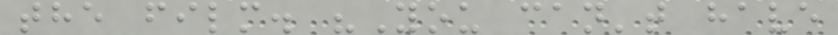the film. "You can't have
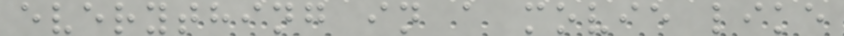everything in a movie like
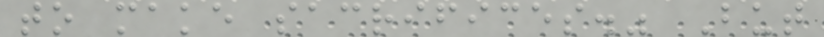to make sacrifices." But
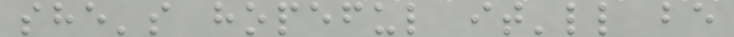she's hopeful it'll be
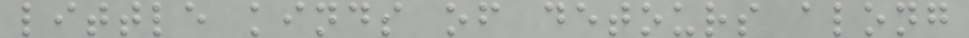little kinds of detours along
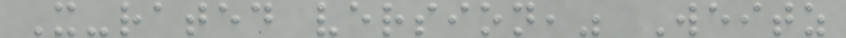X-rated version," Weitz
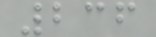236
